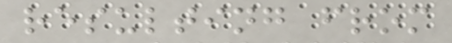resulting from
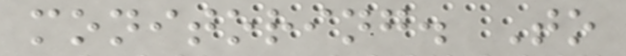monitoring. To
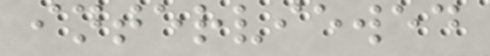interviewed
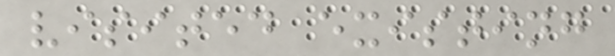visited existing
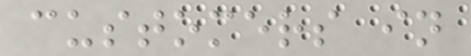customers in
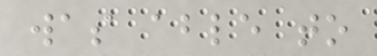was able to
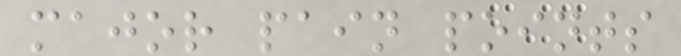major pain points
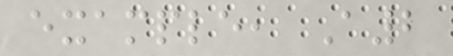example, A2
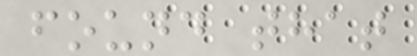found that
